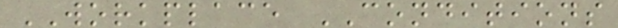WORKPLACE CONDITIONS
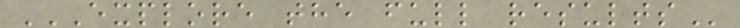EXPLORE THE FULL RESULTS
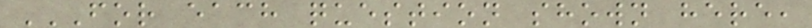FOR EACH QUESTION SHOWN HERE,
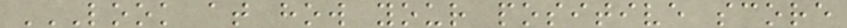LOOK AT HOW YOUR POSITIVE SCORE
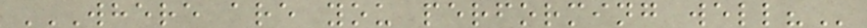WHERE ARE YOU PERFORMING WELL?
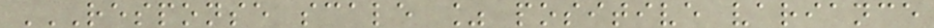RESPONSE SCALE % POSITIVE VARIANCE
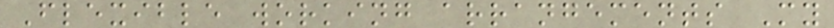Flexible working arrangements My
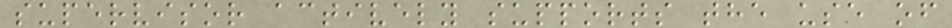supervisor actively supports the use of
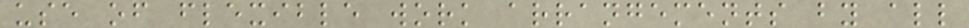use of flexible work arrangements by all
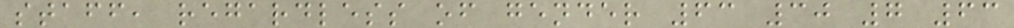staff, regardless of gender 63 30 7 63
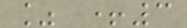% +3
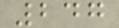247
